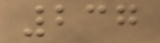237
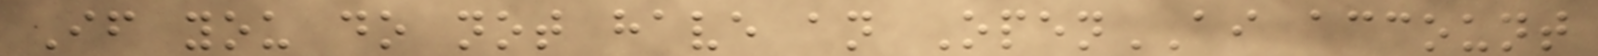If you do not have an OpenAI account
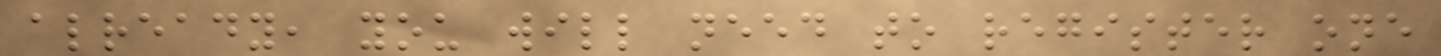already, you will need to register one
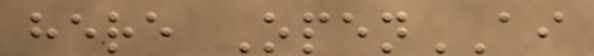here OpenAI
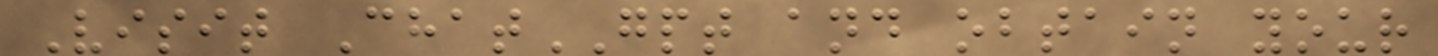Visit ChatGPT and obtain your
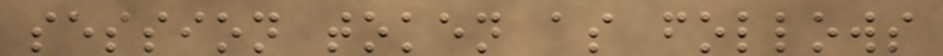session token as follows
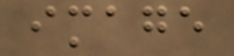image
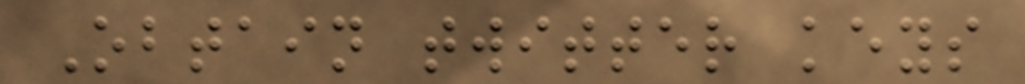Obtain twitter keys
